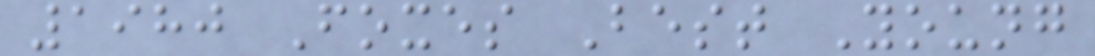1980 Foxes Best Young
